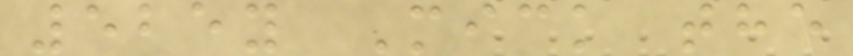525y Mick the
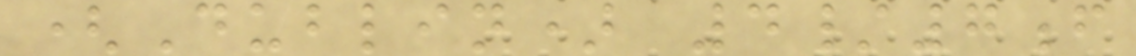(Dublin) 4/7f
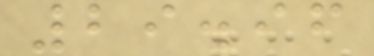29.96
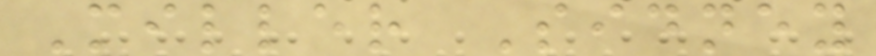Miller Sidney
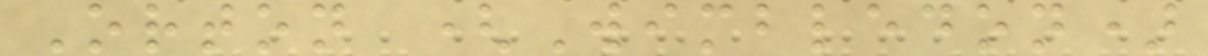Orton (Wimbledon)
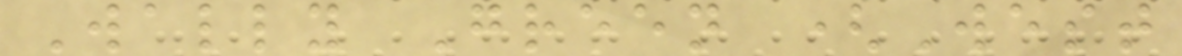Wally Green (West
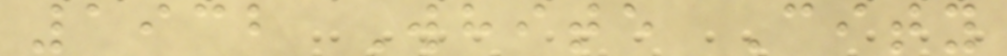1932 White City
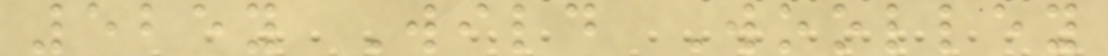525y Wild Woolley
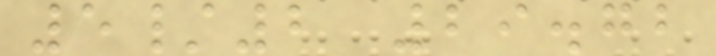5/2 29.72
